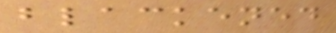blackened
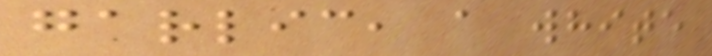garlic, a white
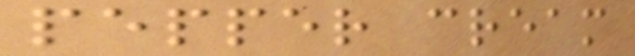pepper cream
